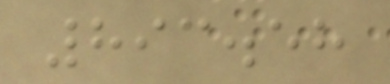893.58
